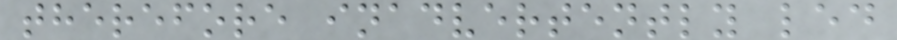therefore inadvertently led
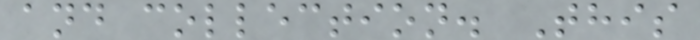and collection. This
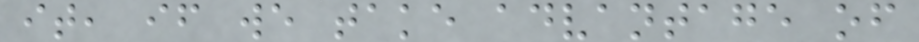it, if we take advantage of
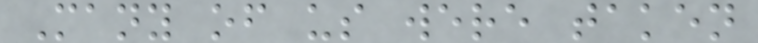Many of us were taken
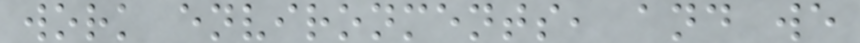work environments, and we
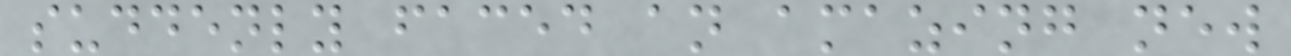suddenly faced an amazing new
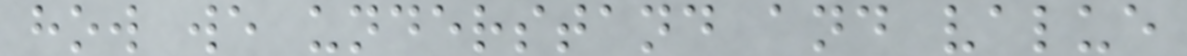how we understand and value
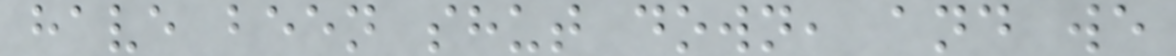have been shut down, and we
